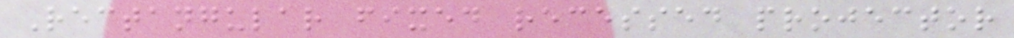Rectangular fixed recessed projector
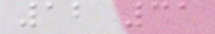12 31
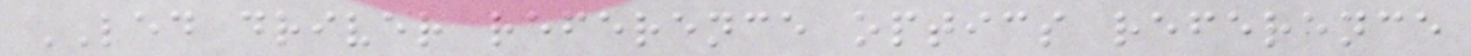LED driver reference optics reference
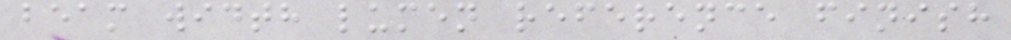beam width lumen reference finish
